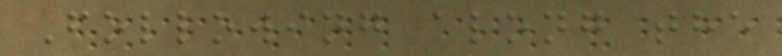Following along the
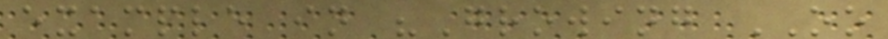example in "Growing OO
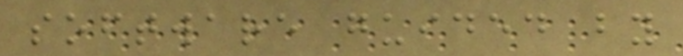software guided by
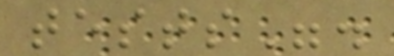tests".
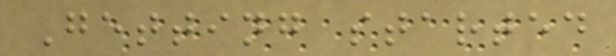Getting started
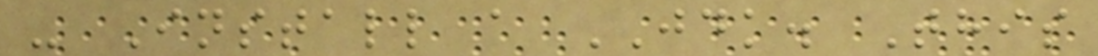- Install a JDK. This
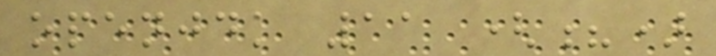openjdk 11 (?)
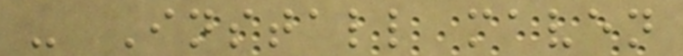- Install maven
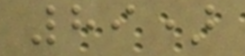89)
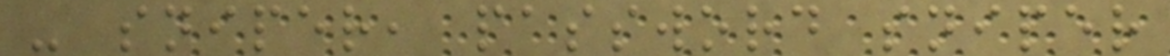- sniper, password sniper
